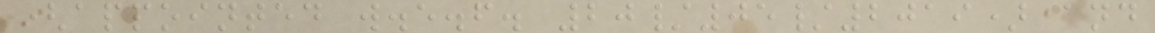(appointed w.e.f. 20/05/2019) and
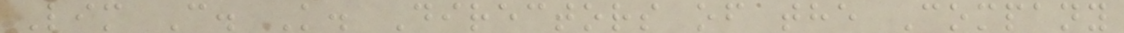Lim C. K. Directors of the Company
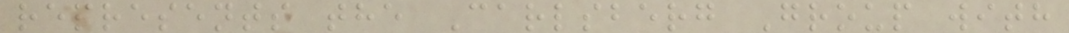represents the Carlsberg Group with
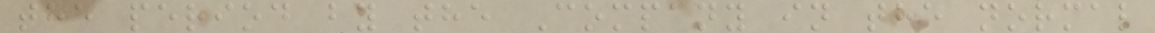the period by the Company in the normal
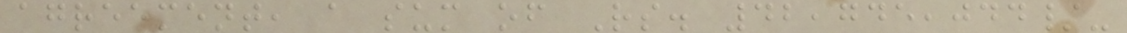agreement, a sum of Rs. 42,745,044/-
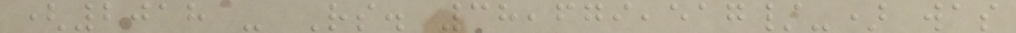(2018 - Rs. 38,679,517/-) was
